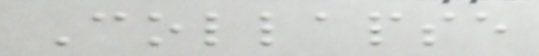Collapse
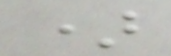)
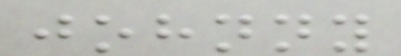johnny
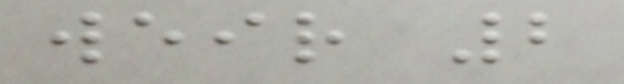weir 2
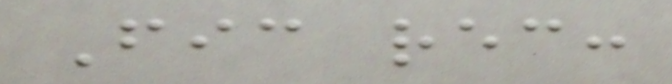Fic rec:
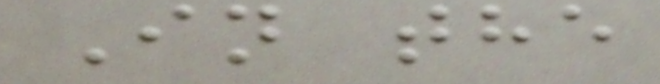In the
